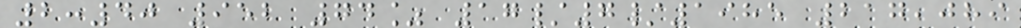2:40 952 74% 17/7/1985 217,089
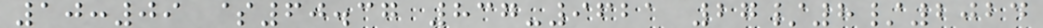10:09 $60.37 837-9621 27/8/2024
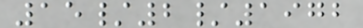15/2/1972
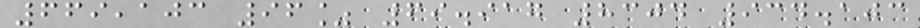669,103 96% 69.917 8304 934.103
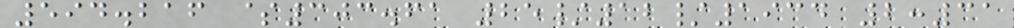594.216 $303.61 25/12/1934 2:31
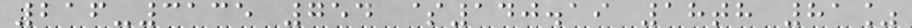216-3135 754 $140.19 18th 81%
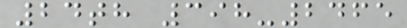24th 398-2465
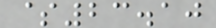$23.10
